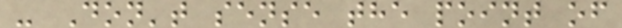- Don't sense the point of
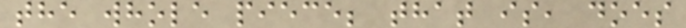the whole piece; that is, does
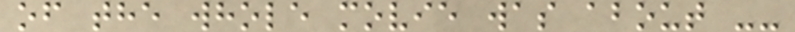of the whole movie was about --
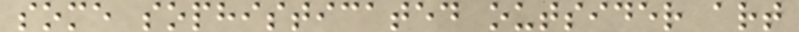some sophisticated outsider art
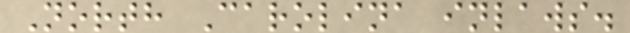North Carolina inlaws.
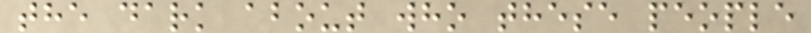the dark about who these people
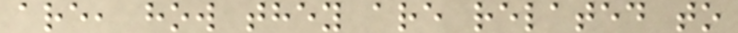are, how they are related to
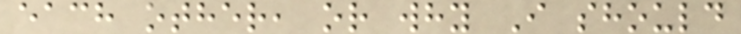each other, or why I should
